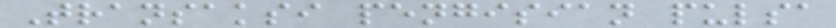Transaksi pengisian pulsa
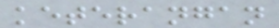keterangan
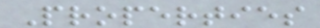Properties
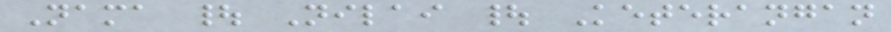Nama | Nilai | Keterangan
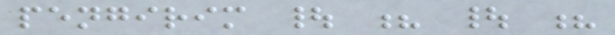pengirim | ? | ?
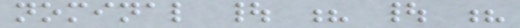nominal | ? | ?
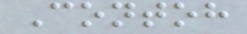Contoh
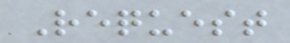Request
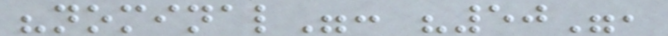"nominal": "50",
